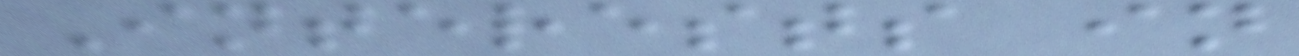Interests in
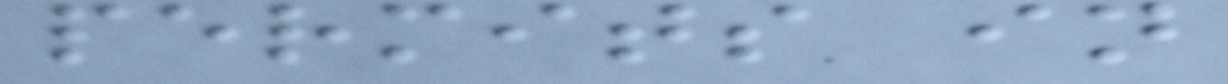permits in
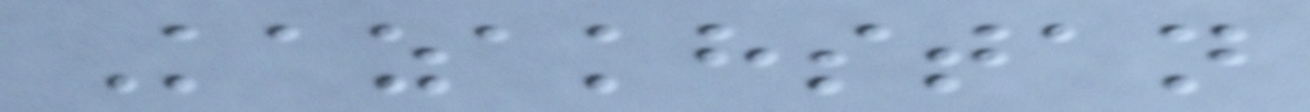Kazakhstan
